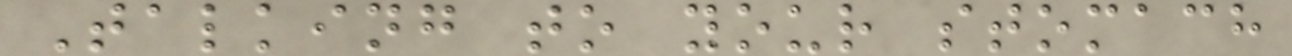Talking to your stomach
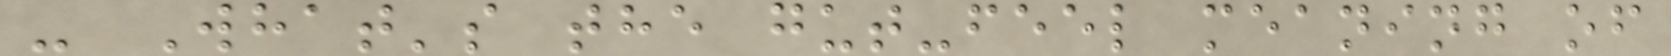- What's the gut-feel meaning of
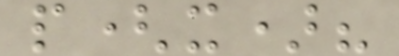p(x)?
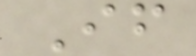If
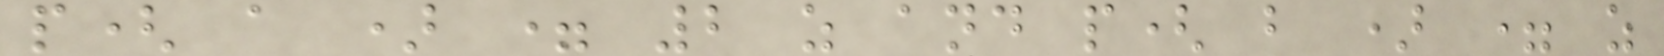p( a ) = 2 z and p( b ) = z
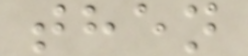then
